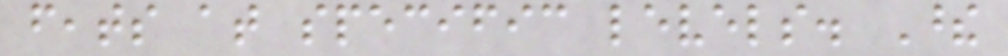feats at specific levels. These
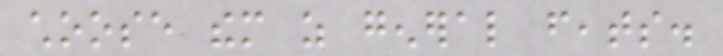choose them as general feats.
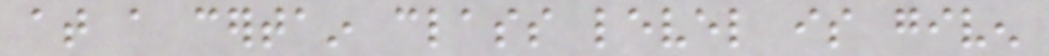at a certain class level is given
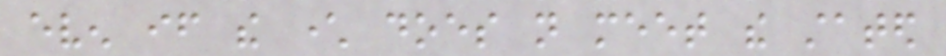even if the character does not meet the stated
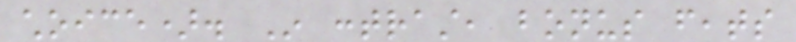choice). In contrast, bonus feats
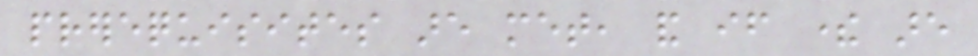prerequisites are met, and if there are
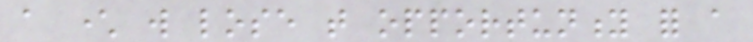a character will lose that opportunity for a
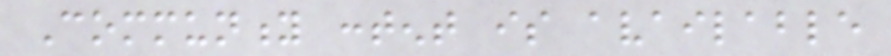Community content is available
